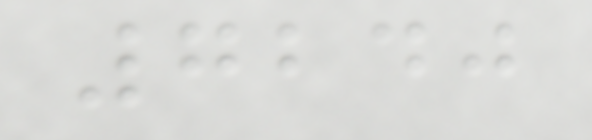7240
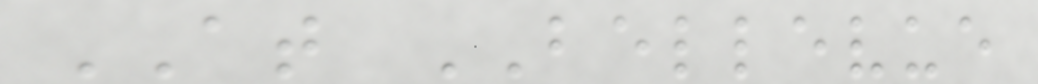AT BELLEVUE
